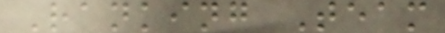Ranking Team
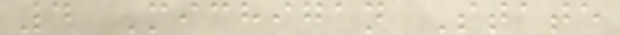4 Michigan State
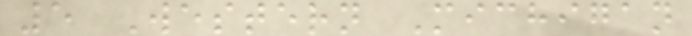5 Western Michigan
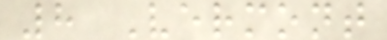8 Vermont
